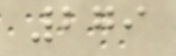279
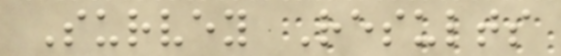Survey Results
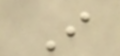I
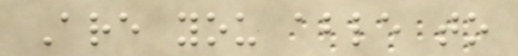Are you able to
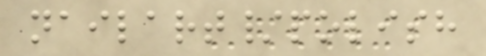nailart/polish
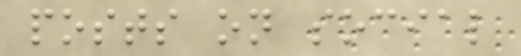posts on social
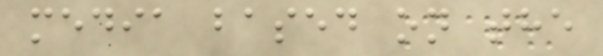media based on the
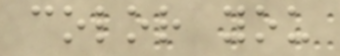color you
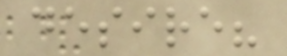desire?
